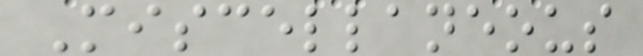Miscellaneous
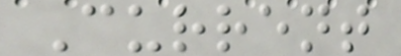Current
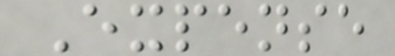Expense
